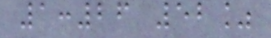1:26 52%
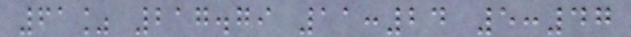61% 217.79 11:24 5:47
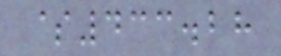$433.28
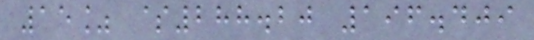15% $288.20 196.409
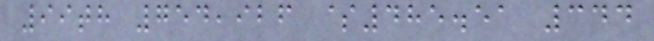99th 754,926 $485.51 344
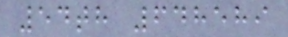54th 648589
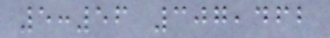5:56 307,462
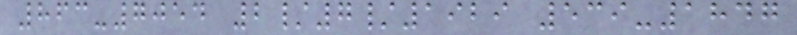863-7054 2/7/1929 539-1847
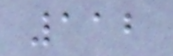112
